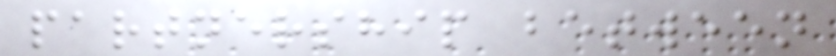partnership between
